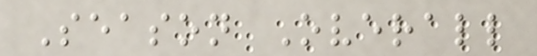Season Overall
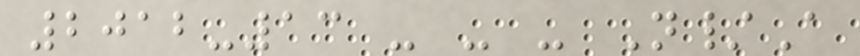2012-13 - - - N/A
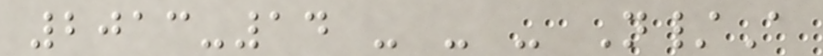2013-14 - - - N/A
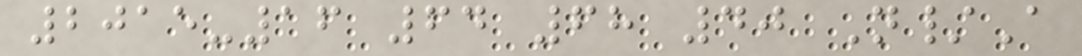2015-16 64 68 40 N/A
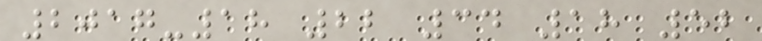2017-18 22 34 18 52
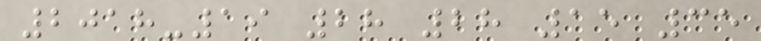2018-19 28 28 15 35
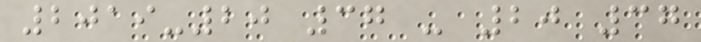2019-20 37 - 20 37
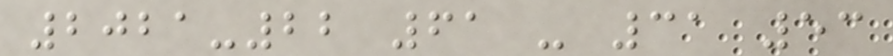2021-22 61 - 31 53
